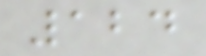124
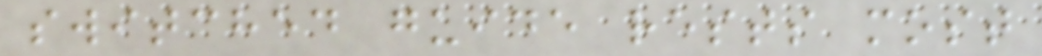switched guide rests most
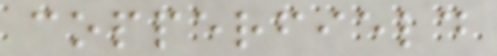copperfield
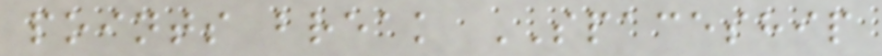points break SPACESHIP
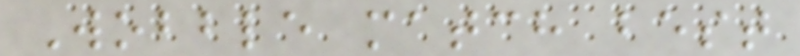Wobble match best
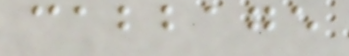cabbage
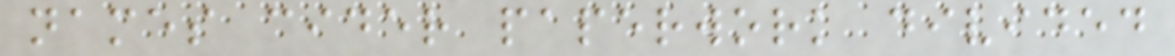names cider paperwork divided
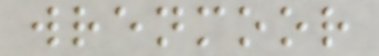wrenmoor
